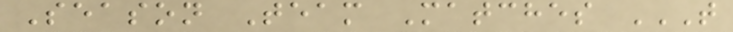Season Team Matches T
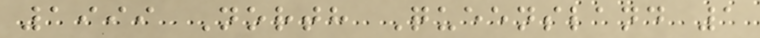1999 North Queensland 1
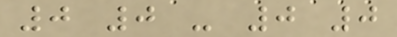0 0 - 0 0
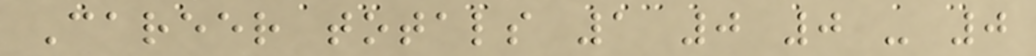Career totals 1 0 0 - 0
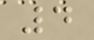4
